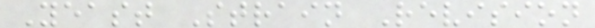Yeast Strain Revision
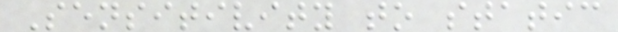Sensitivity to static
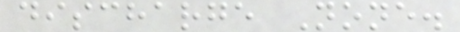discharge None.
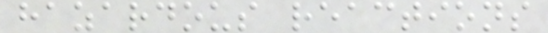hazardous reactions
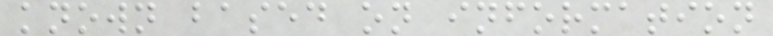known based on information
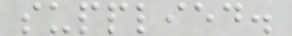supplied.
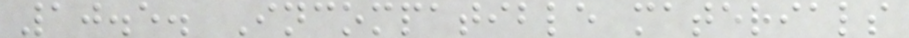10.5. Incompatible materials
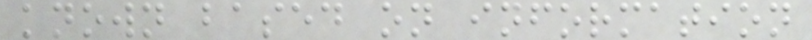known based on information
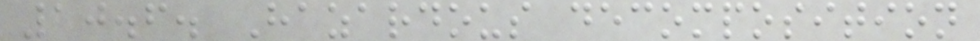10.6. Hazardous decomposition
